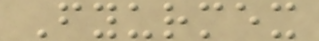Fyurmex
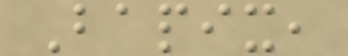Bapix,
